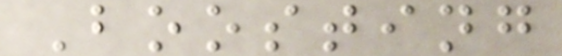Boosting
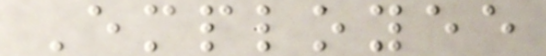Employee
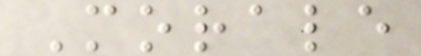Morale
